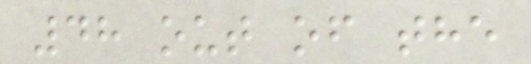48 out of the
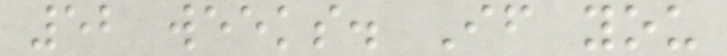52 weeks. If you
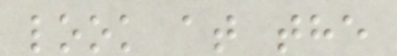look at the
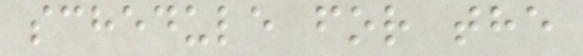schedule for the
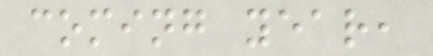coming year,
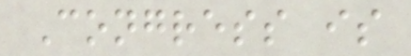Congress is
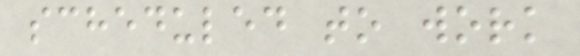scheduled to work
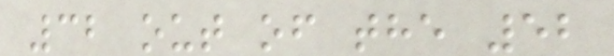32 out of the 52
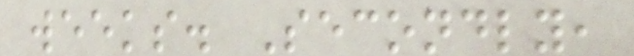weeks. Secondly,
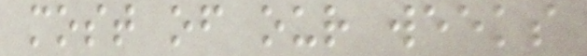most of our weeks
